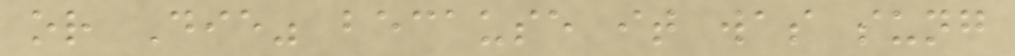or Die" because it was sung
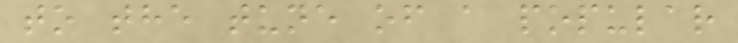to the tune of a popular
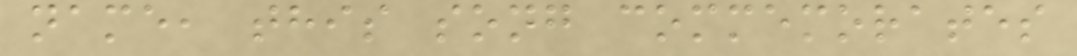name, this song commemorates
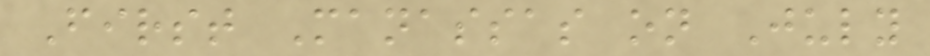First Manassas on July
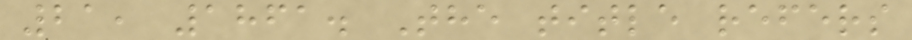21, 1861. The title refers
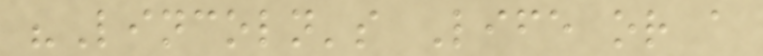"Lincoln's Life or a
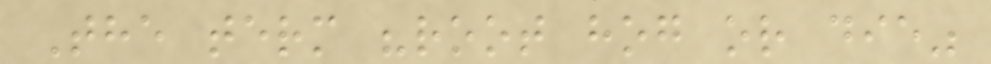The term "root hog or die"
